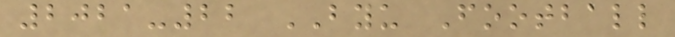2021-22 BYU Football
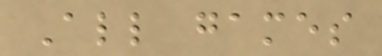All games
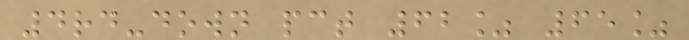4rd-down pct 62% 65%
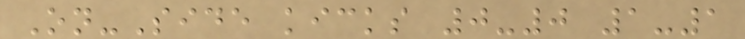On-Side kicks 0-0 1-1
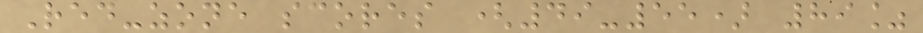Red-zone scores (49-55) 89%
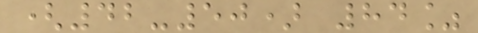(42-50) 84%
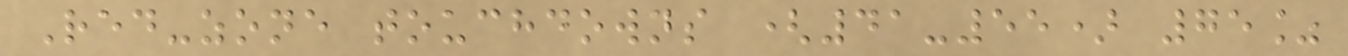Red-zone touchdowns (41-55) 75%
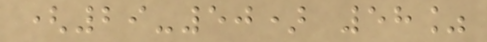(29-50) 58%
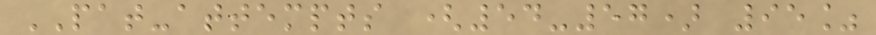PAT-attempts (54-57) 95%
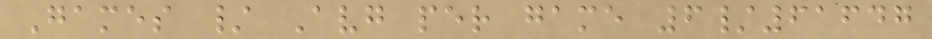Games / Avg per game 6/61647
